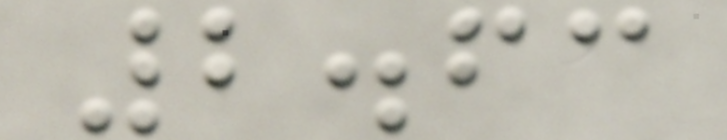2.63
